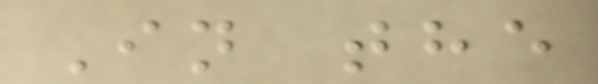In the
